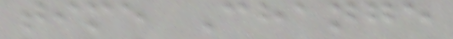time Change
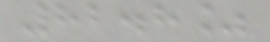82.8%
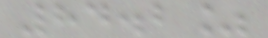84.2%
